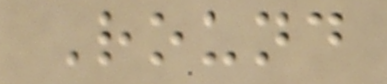Round
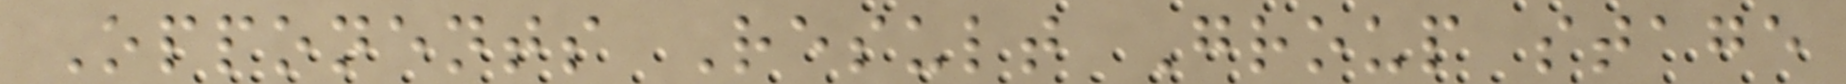Opponents Result Group stage
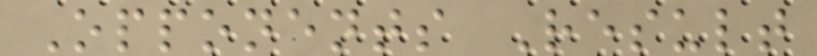Opponents Result
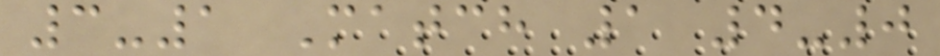3-1 Match 1 4-0
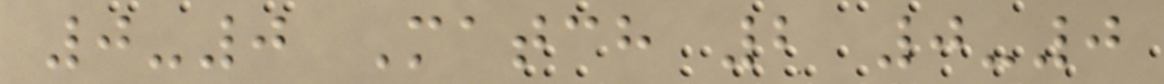0-0 Match 2 0-0
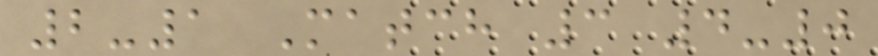2-1 Match 3 4-0
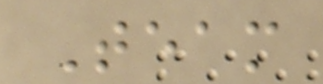Team
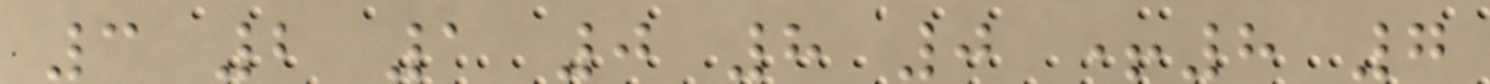3 2 1 0 8 0 +8 7
